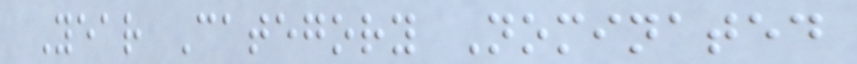Year Category Nominated
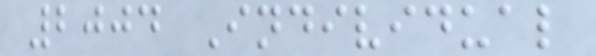2004 Individual
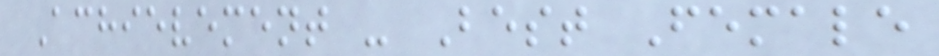Achievement - Best Female
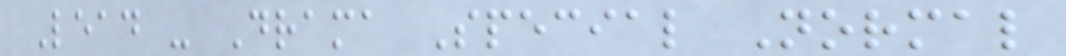Lead - Drama Special Normal
